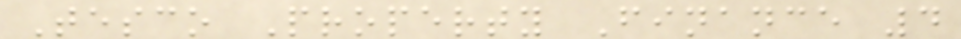Tesco Property Finance 4
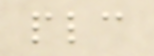plc
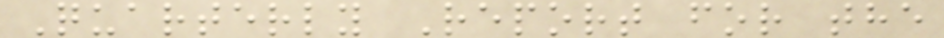Quarterly Report for the
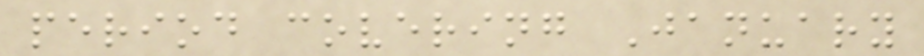period covering January
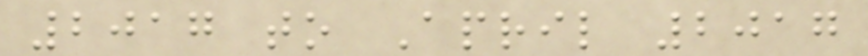2017 to April 2017
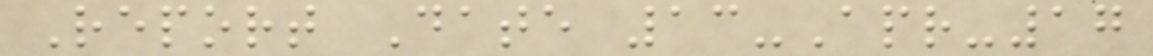Report Date 13-Apr-17
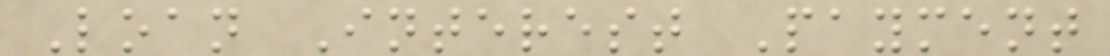Loan Interest Payment
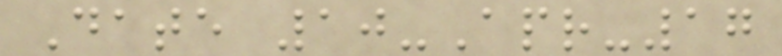Date 10-Apr-17
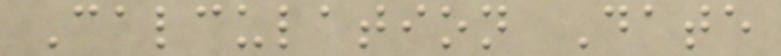Calculation Date
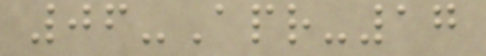06-Apr-17
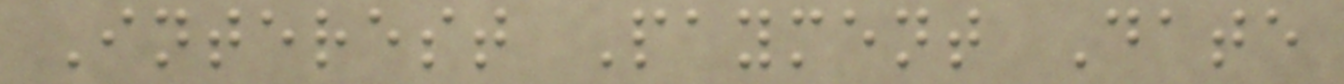Interest Payment Date
